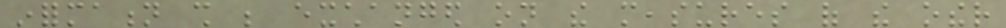information shall be exchanged on the measures of the other
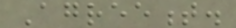Agreement.
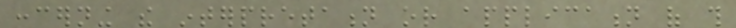concerning the interpretation or application of this
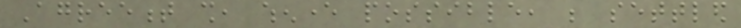Agreement shall, whenever possible, be settled
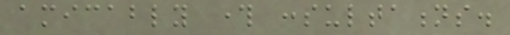amicably through consultations.
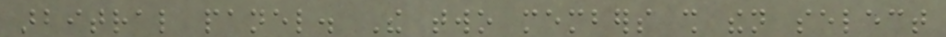arbitral panel. The two members shall then select
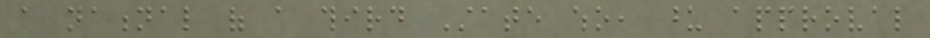a national of a third State who, upon approval
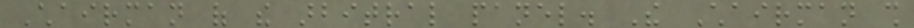Chairman of the arbitral panel. The Chairman shall
